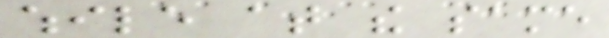while at the same
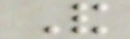And
